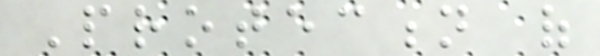Protection of
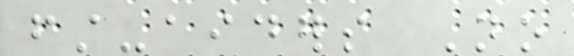first-aiders No
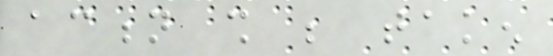action shall be taken
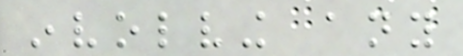involving any
